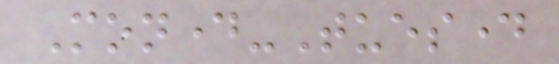Monday-Tuesday
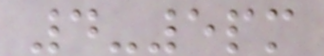4-5pm
